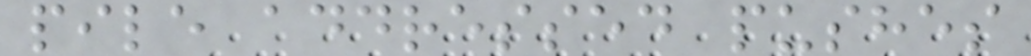pile addressed pushes
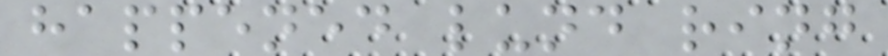happened lund ring
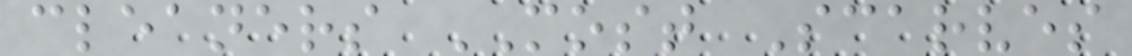cleaners MOST Scarves
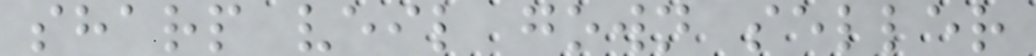sharp veil gown seller
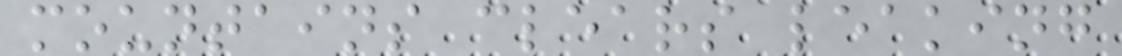mountains clears leaking
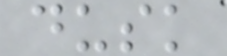dusk
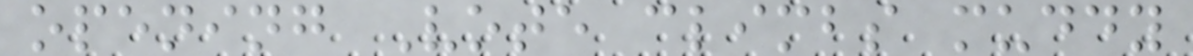opening Vote climbs muddy
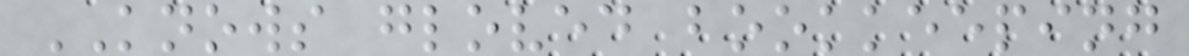KNOWS gloved bookkeeping
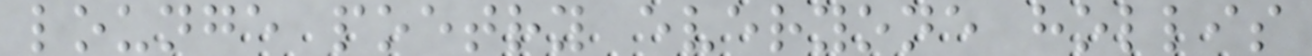lounge poetry everyone hollis
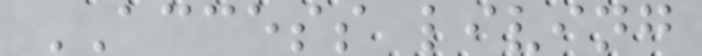ACCESS living
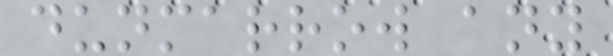dunmarrow any
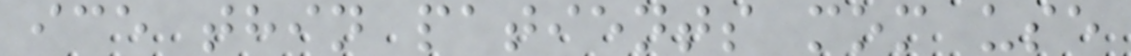ice thin patients mom use
